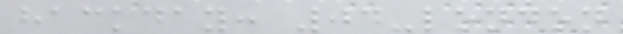hackday: 04-london
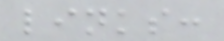links:
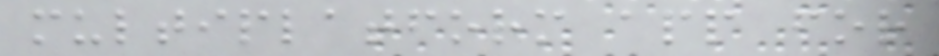multiplatform app for
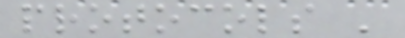protocols '
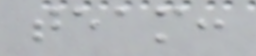team:
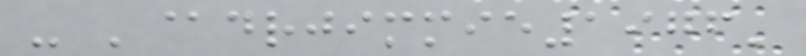- '@drjimmie1976'
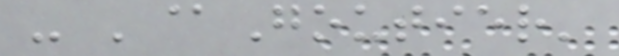- '@Goutier'
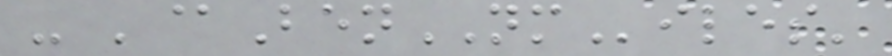- '@BenNMiles'
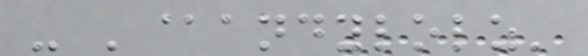- '@andylolz'
